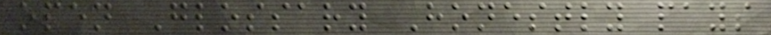open Glossary Honestly pays
